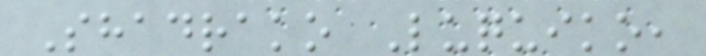Shadrako Luquiko,
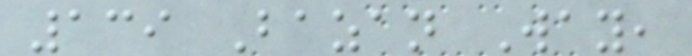139 Bazan Way,
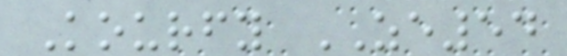Kourfy ZE54
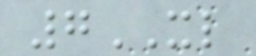7XL
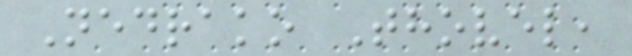Nedrako Thovel,
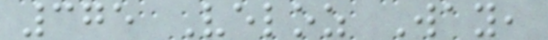375 Veloz Way,
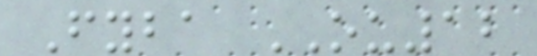Fyba OU12
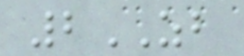2ZB
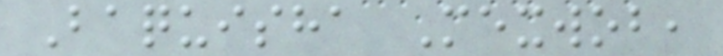Baquisha Mexwob,
